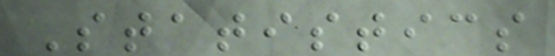Statistics
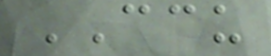CCU
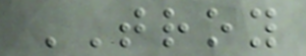TROY
